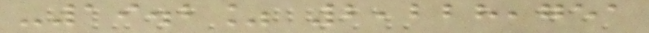-19.2% 2,228,751
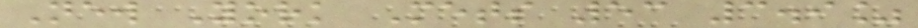New York Mets 53 3.9%
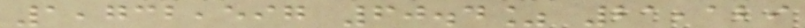1,732,597 60.4% 21,129
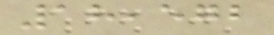18,572
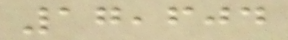17,604
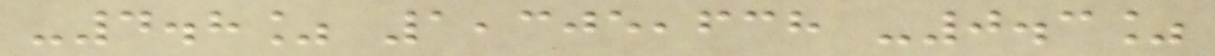-4.8% 1,305,638 -0.3%
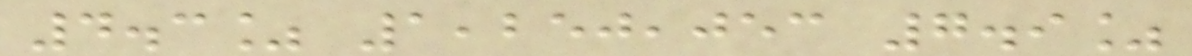4.3% 1,250,053 7.9%
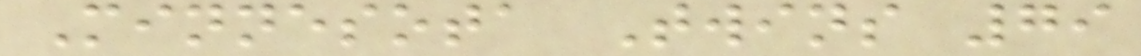Minnesota Twins 79
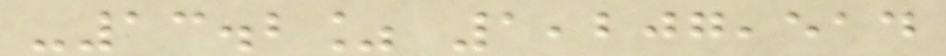-13.2% 1,207,514
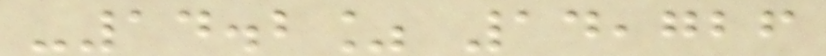-14.2% 14,726
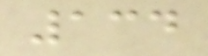134
